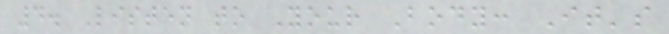4. Listen to Your Body: It's
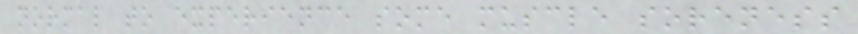normal to experience some muscle soreness
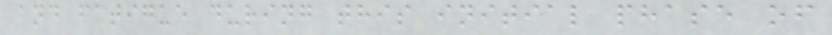and fatigue during this initial phase of
